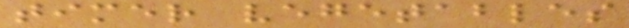timer vegetables
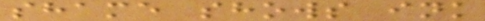shame shows ink
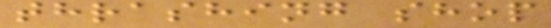thrashing shop
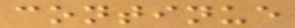continue
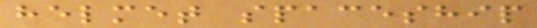helmet spaceship
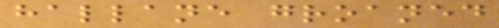hallane groaned
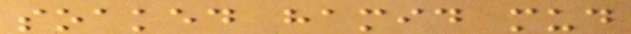soaked hamid mud
